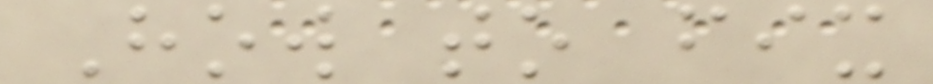How to fix
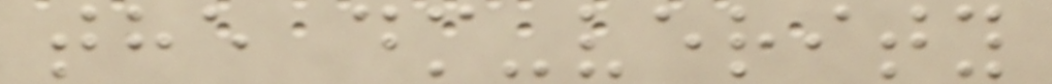the dm-verity
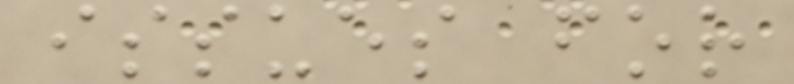issues for
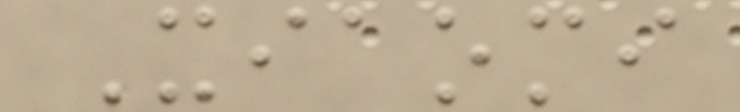Xiaomi
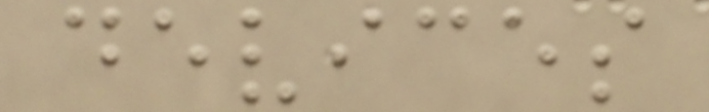devices
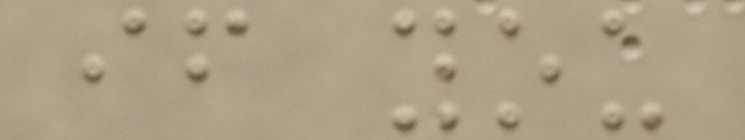if you
